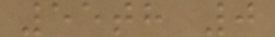55th 0
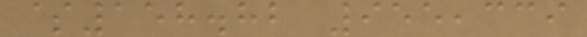$158.82 955,339
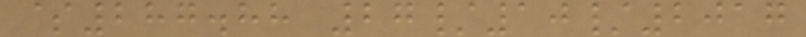$287.88 27/10/2017
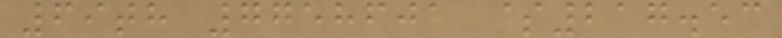69th 7758601 $217.53
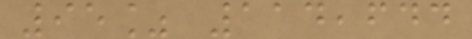95% 114,644
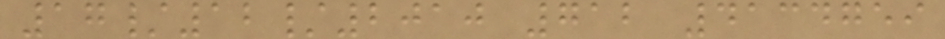17/12/2010 712 4134759
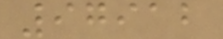97912
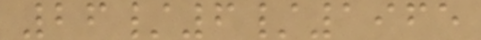26/6/1965
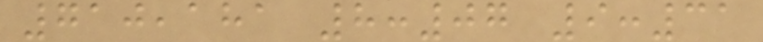710,181 8:07 9:31
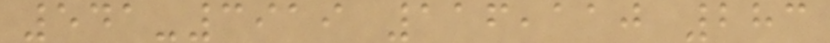541-3919 116,110 283
